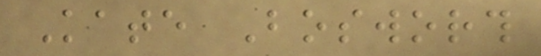Kate Bosworth
